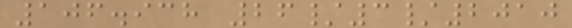106.938 26/3/2010
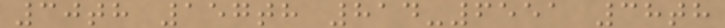30th 157th 814-6551 38th
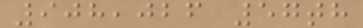908,026 57th
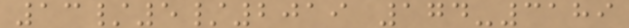13/5/2019 174-3189
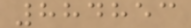884853
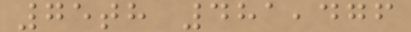75th 481,476
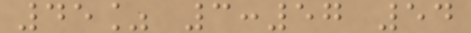45% 3:57 54
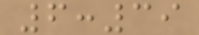6:39
